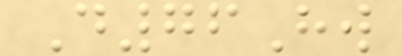D76Hw
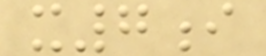x7i
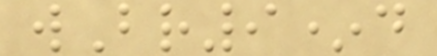wBr9*d
